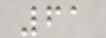61
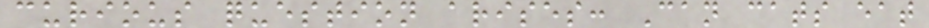curious question arises: Can cats eat
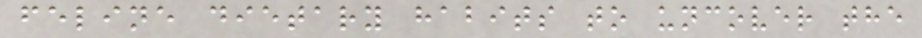feline dietary habits to uncover the
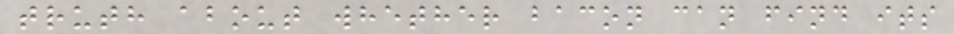truth about whether bacon can find its
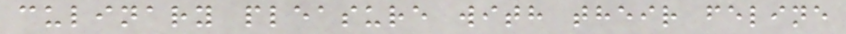culinary pleasure with their feline
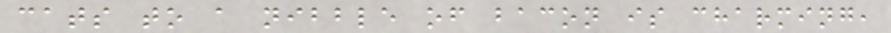cats to a nibble of bacon is charming,
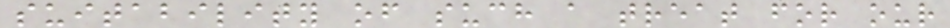suitability of such a treat for our
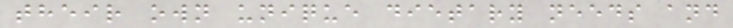their own unique dietary needs and
